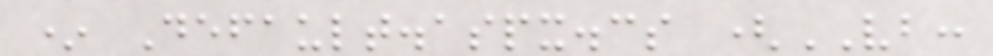* Default.aspx.cs (VB:
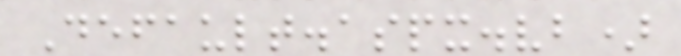Default.aspx.vb)
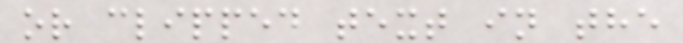or clipped text in the
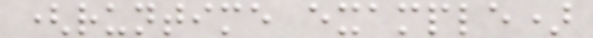(runtime example)
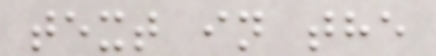text in the
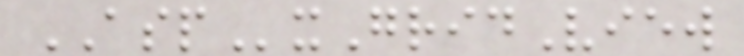ASPxGridView
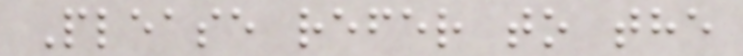Please refer to the
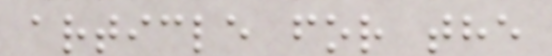article for the
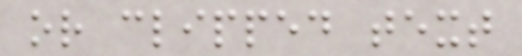or clipped text
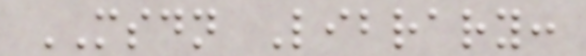MSDN Library:
